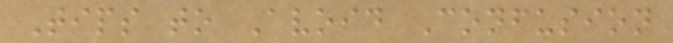Tips to Avoid Confusion
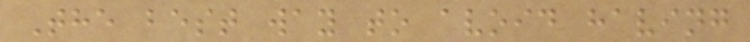The best way to avoid having
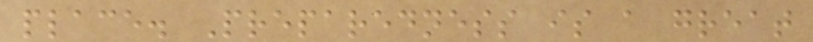place. Preparedness is a great
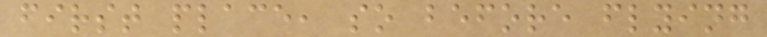first place, so before flying
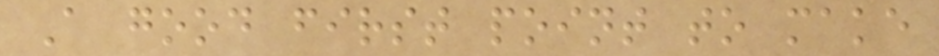A good first point to make
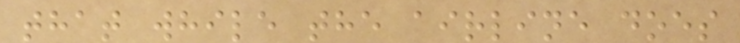that while the airline does
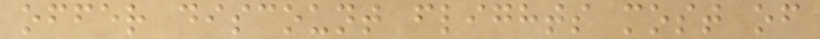offer discount flights most of
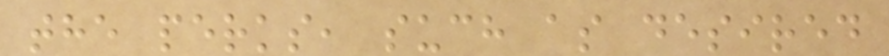the perks, such as desired
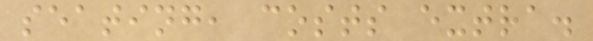seating, costs extra.
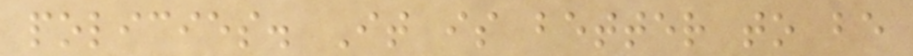policies. It is better to be
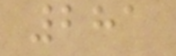281
